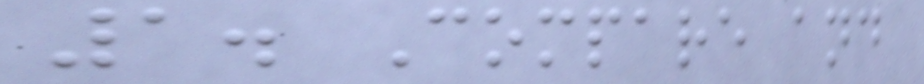1. Compare and
